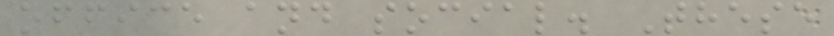office and social. These
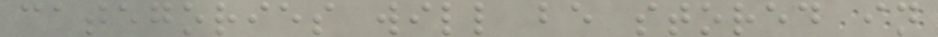categories will be stored in
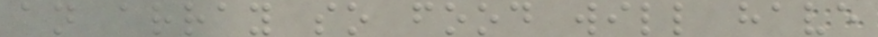an array so food will have
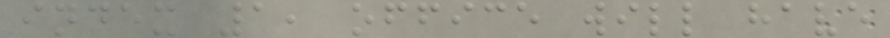index 1, office will have
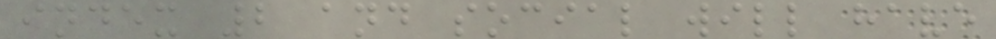index 2 and social will have
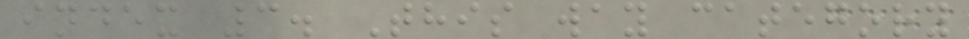index 3. This way category
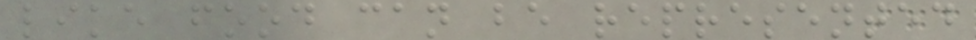like food can be represented
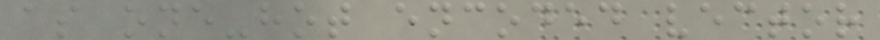as one-hot encoded vector
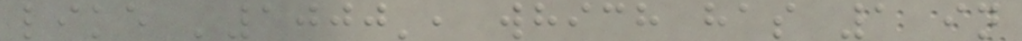like '1000', which has 1 in
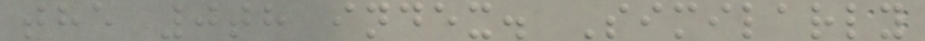the 0th index. Similarly
